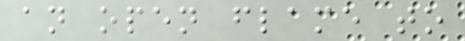an open flame to
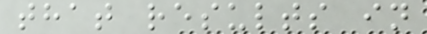that results in
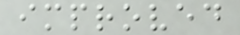improved
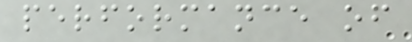performance of
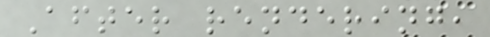After rendering,
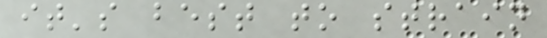it's best to strain
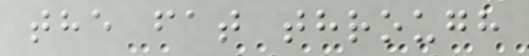the fat through
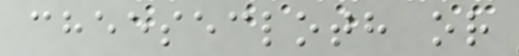cheesecloth or
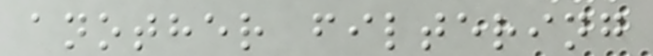another filtering
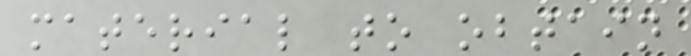material to obtain
